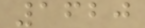1620
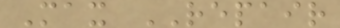Max REPAIR
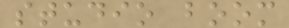studio boom
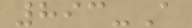893-A
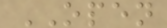OPEN
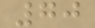70
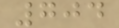704
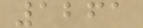1261
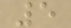5
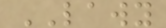LAWY
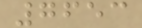7653
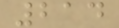214
